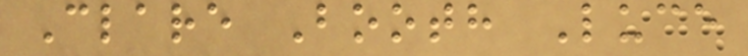Clare Booth Luce
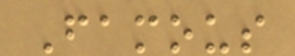Famous
